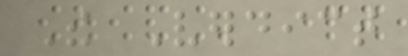The Verdict
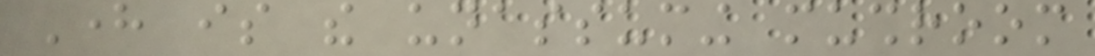Here is the unassuming mushroom
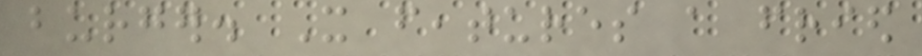burger. It features a fried
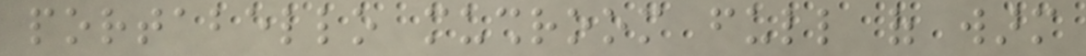portabello mushroom full of warm
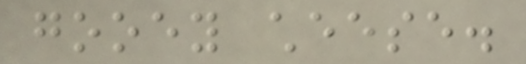gooey cheese.
